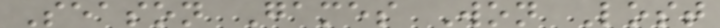Season Games Won Lost
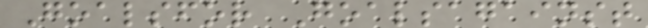Goalsfor Goalsagainst
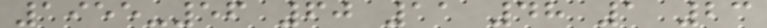1955-56 60 11 48 1 23
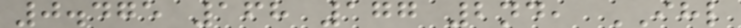0.475 168 177 2nd, IHL
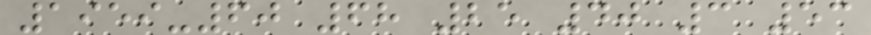1959-60 68 25 40 3 53
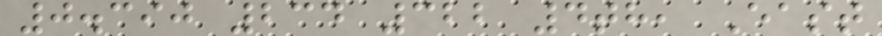0.390 234 322 4th, East
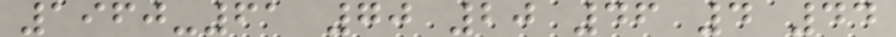1960-61 70 20 46 4 44
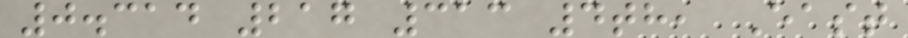0.314 217 313 4th, East
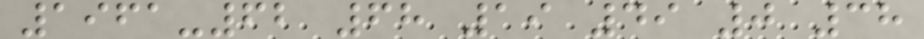1961-62 68 19 49 0 38
